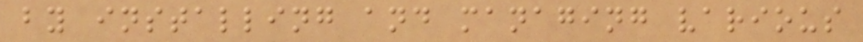by installing and managing various
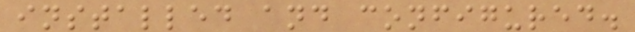installed and configured.
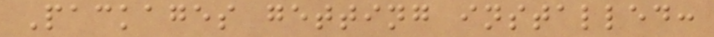Packages getting installed:
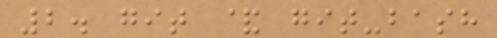2. git & git-bash
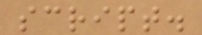script.
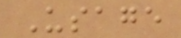Usage
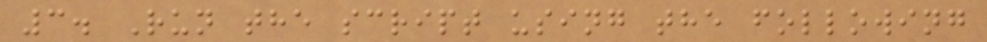3. Run the script using the following
